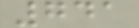741
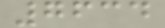7634
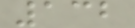132
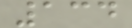134
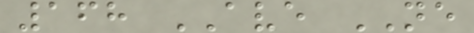168 AVE NE
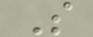S
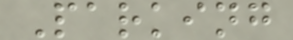Parking
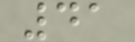41
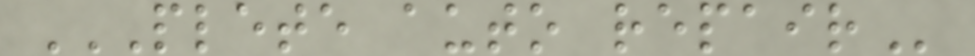PLETE AUTO REPAIR
